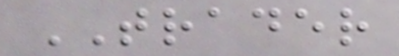TRADER
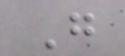G
